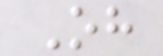Oh
